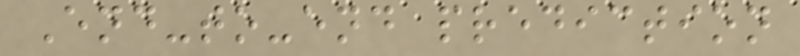End-to-end prediction
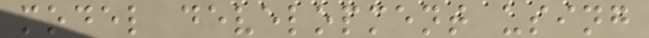model development using
